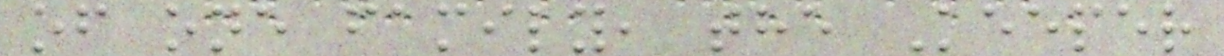of one family, the Keeper
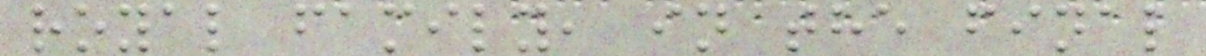royal family, in the final
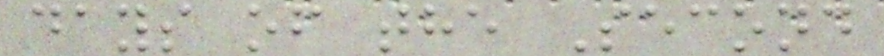days of the Second
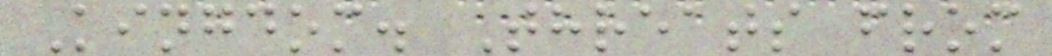Kingdom. Threats from
